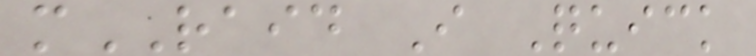mRAID I Quick
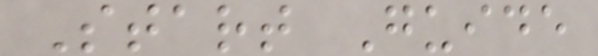Start Guide
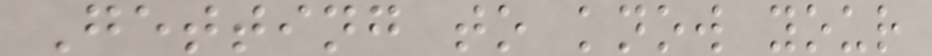Getting to know your
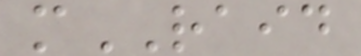mRAID
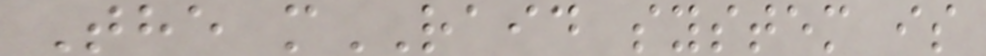The mRAID system is
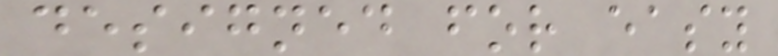designed for easy
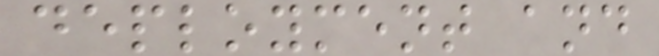deployment and
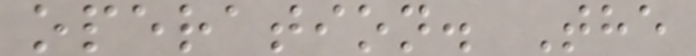operation. The
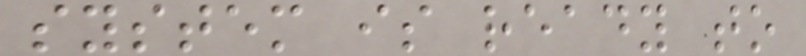system is ready to
